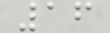16
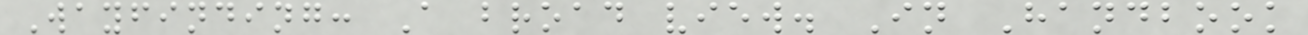Wayfinding: A broad view. In Handbook
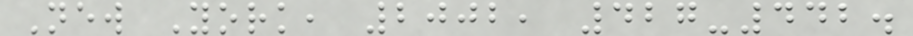New York, 2002, 427-442.
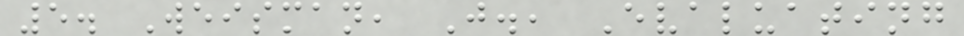5. Weisman, J., Evaluating
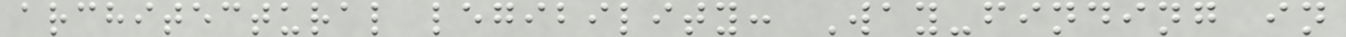architectural legibility: Way-finding in
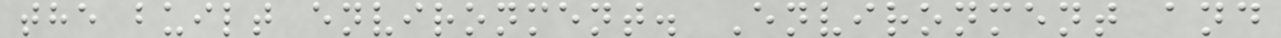the built environment. Environment and
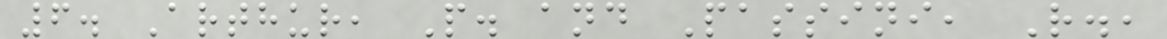6. Arthur, P. and Passini, R.,
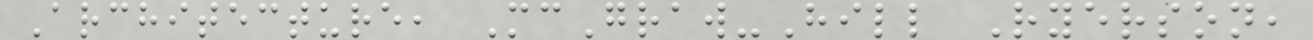Architecture, McGraw-Hill Ryerson,
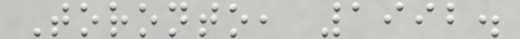Toronto, 1992.
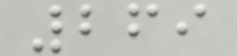269
